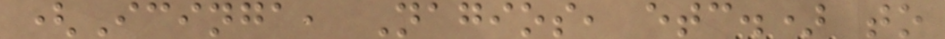(Icinga, Nagios, etc.) to
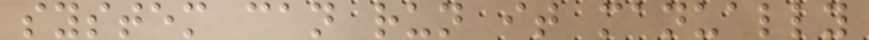system can run it manually
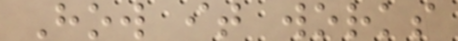How it works
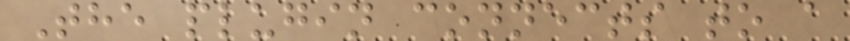The plugin connects to a
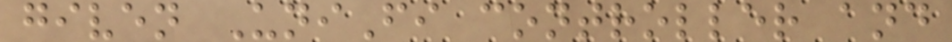given UniFi controller and
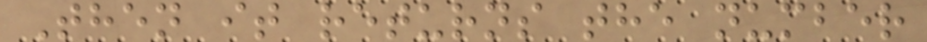Then it returns the number
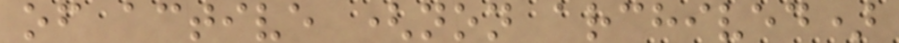of active (non archived)
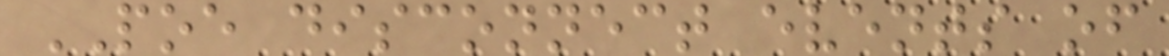POE disconnect events of
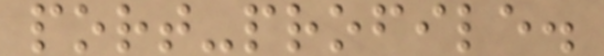port-profile.
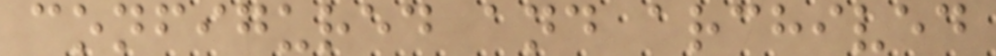configured and archived
